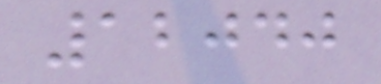12040
